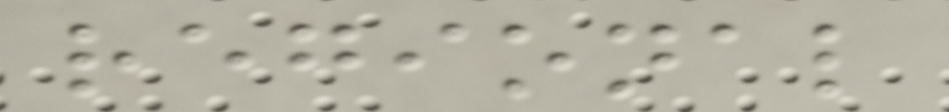regional
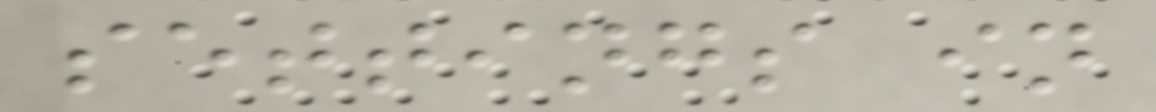settings in
